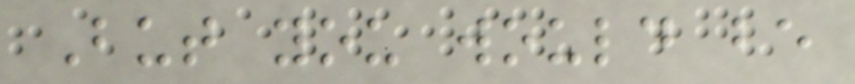But you would be
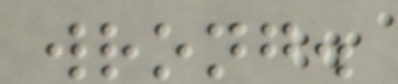wrong.
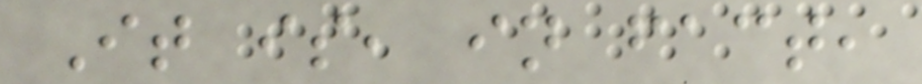It is, in fact,
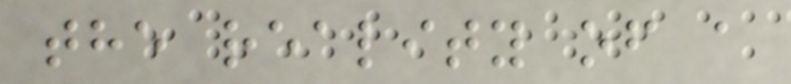the reality of a
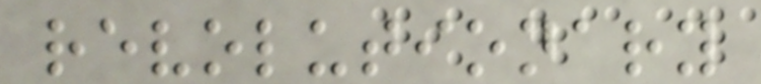revolutionary
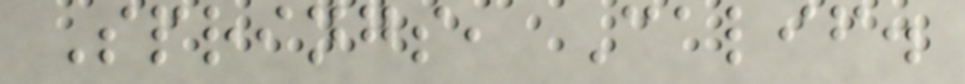Springs, Calif.
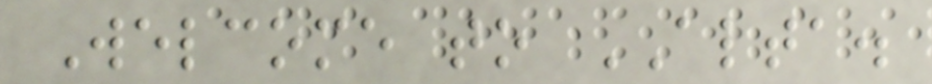Welcome to ALTA.
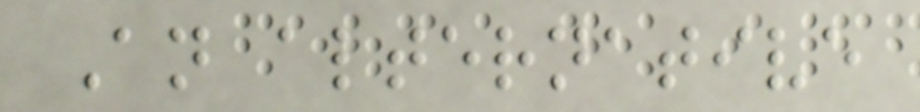An alternative
